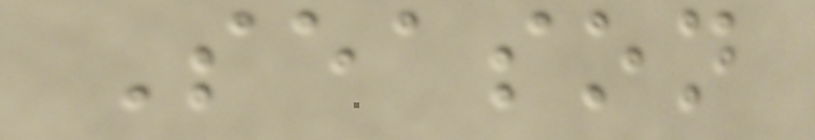Season
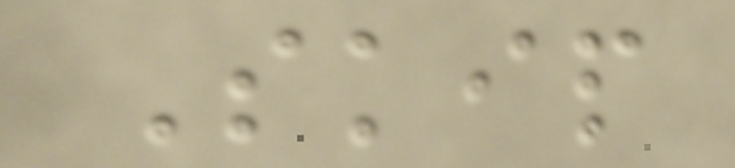Skip
